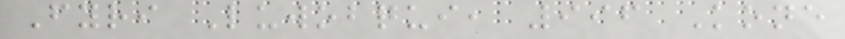Fyri Luwobqui, 996 Kone
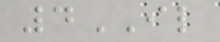4IL
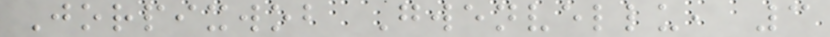Jorpixwob Gwenvellu, 3
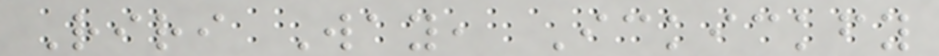Riri Way, Ickickfy
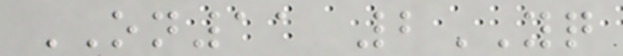ON11 2YQ
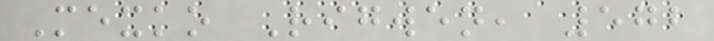Mexko Rigwen, 572
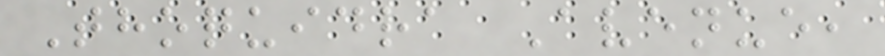Thoquidra Avenue,
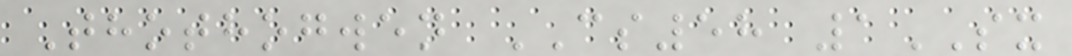Thothogwen CS58 1SX
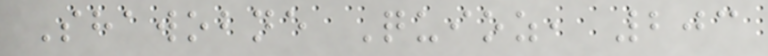Shawobne Quioz, 203
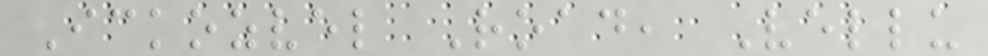Ickozvel Road, Vellu
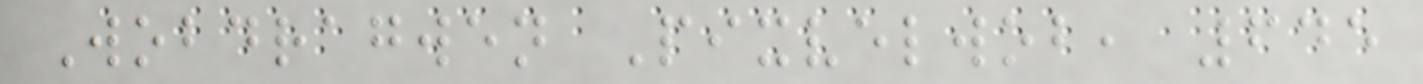Wobdragwen Pixvelwob, 645
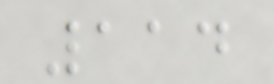114
